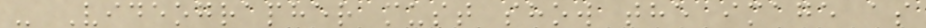- Videographer must show the image as
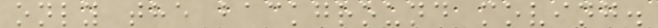only the background moving.
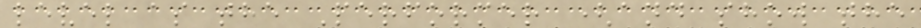level as the Performer (and show the
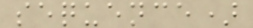sequence)
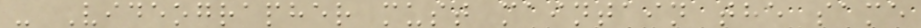- Videographer must maintain the same
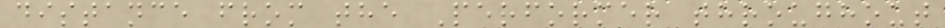distance from the Performer throughout
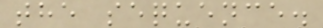the sequence.
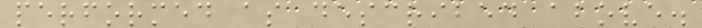performed as described above.
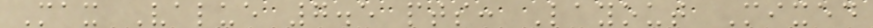Max Value 7.5 pts: Layout Mixed
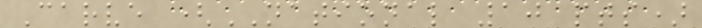Carve (NATIONAL 10 pts)
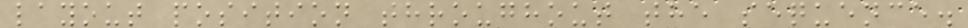layout position throughout the sequence.
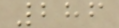286
